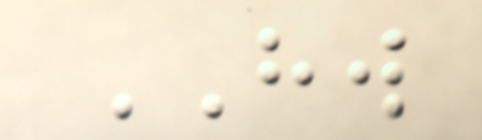HW
